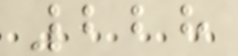228
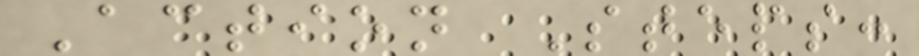Action Steps:
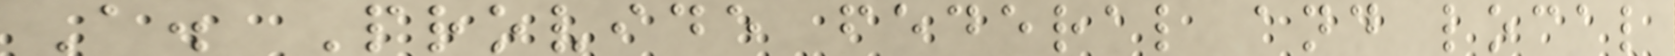A. Provide federal and local
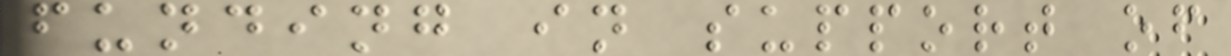funding in support of
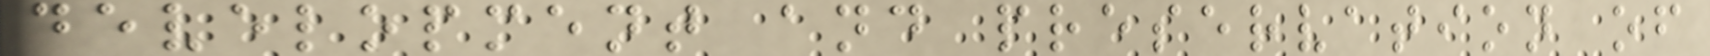development and preservation of
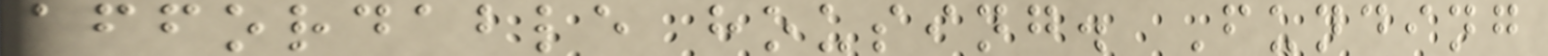affordable housing. Funding
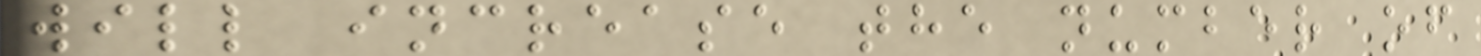will increase the number of
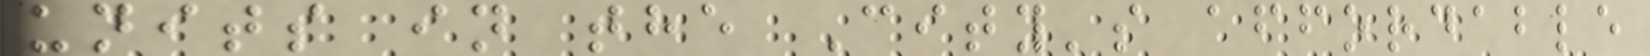units in the City's affordable
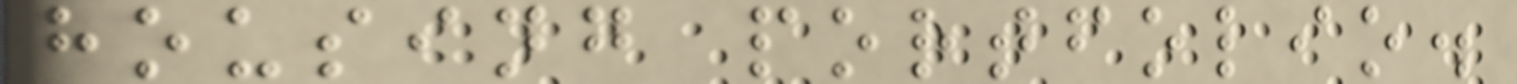housing portfolio.
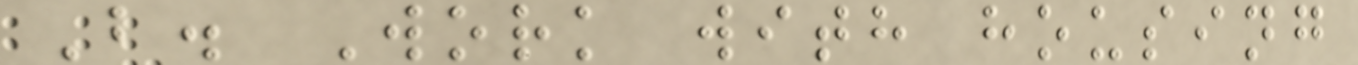B. Work with housing
